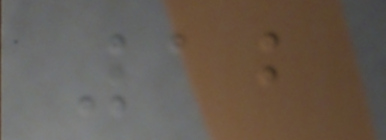12
